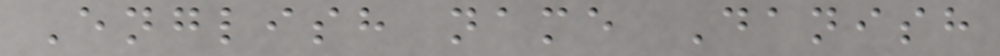English name Danish
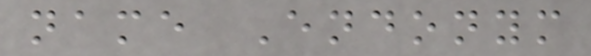name Endonym
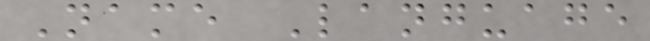Name Language
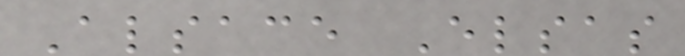Alsace Elsas
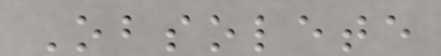Obsolete
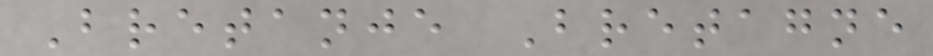Bretanje Bretagne
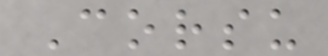Corsu
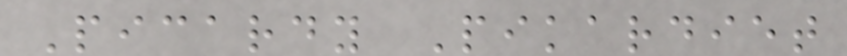Picardy Pikardiet
